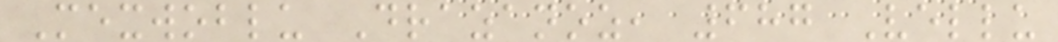Mexwoblu Drazanoz, 687 Vellu
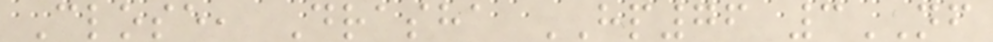Close, Drasha HP76 3NF
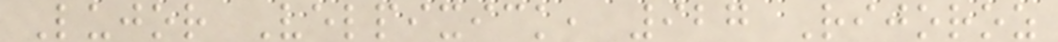Lujor Velpixick, 927 Rijoroz
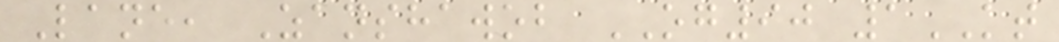Lane, Zanshawob OG90 1KT
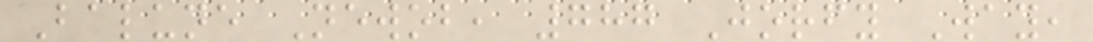Balune Newob, 787 Jorfy Way,
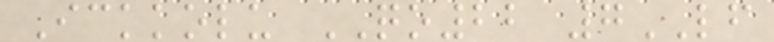Ickkolu QO22 7LF
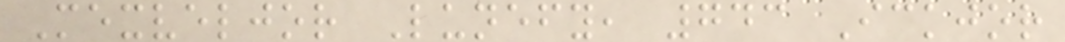Mexveljor Lunefy, 743 Ickjor
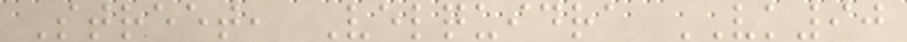Street, Velquidra VK90
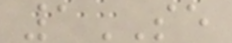1SE
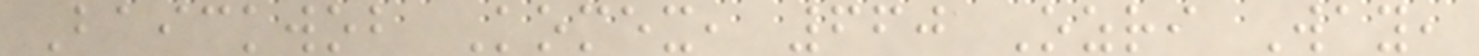Baickwob Komex, 660 Ozri Way,
